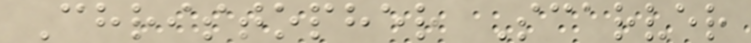Christopher Scarver
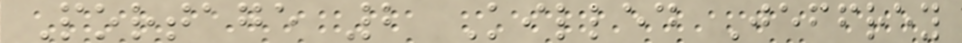Portage 2 Killed Jeffrey
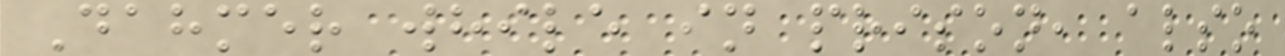Dahmer while in prison, also
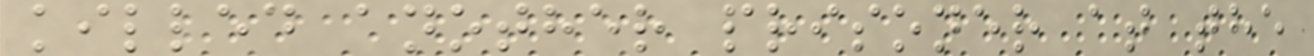killed another prisoner at the
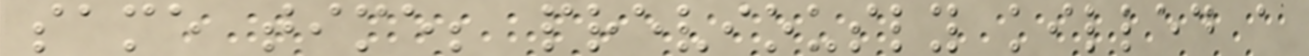same time; previously killed a
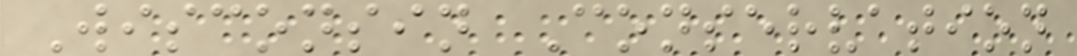Wisconsin Conservation
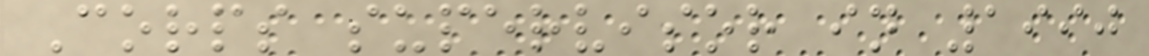Corps supervisor in 1990
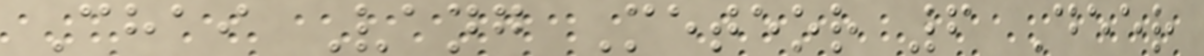Chai Vang Meteor 6 Deer
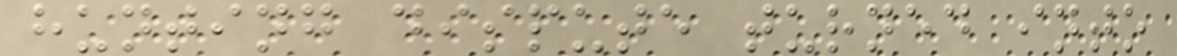hunting dispute turned into
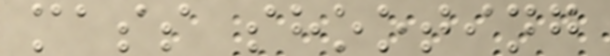mass shooting
